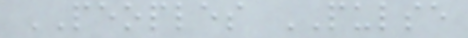PEOPLES PULSE
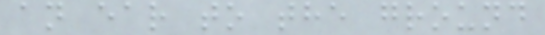an ear to the ground
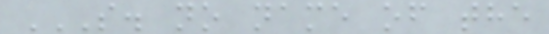S. NO NAME OF THE
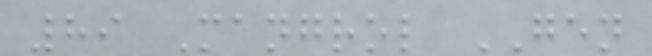89 Mangrol GEN
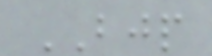BJP
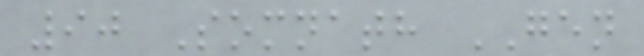90 Somnath GEN
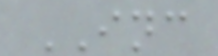INC
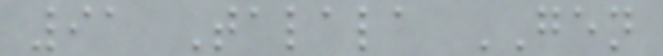91 Talala GEN
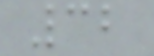32
